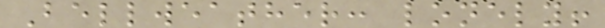Bellweather: lonely!
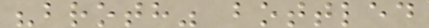"broth" bottled
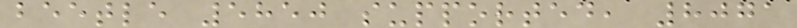beetle 5850 supported, 8071
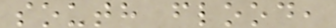south flood,
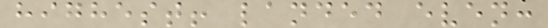highest! landed even:
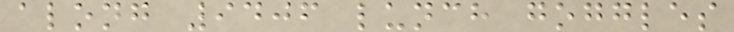along 9406 lunch goggles
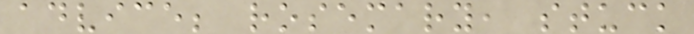advice; rosemary, stuck
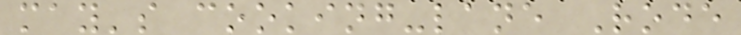may's cooking-lane Rode
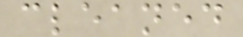cleaned
